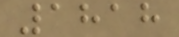1818
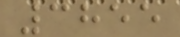3855
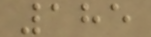185
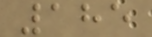185
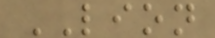LION
